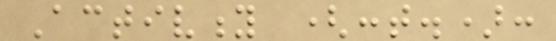Activity (cont.):
